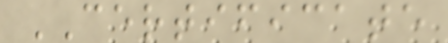CERTIFICATE
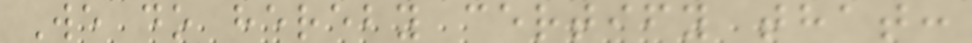We do hereby certify that:
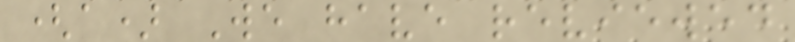(a) We have reviewed
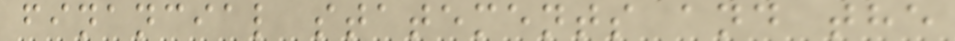financial statements and the
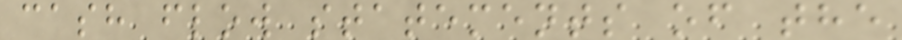cash flow statements of the
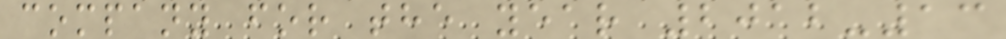company for the year 2012-13
